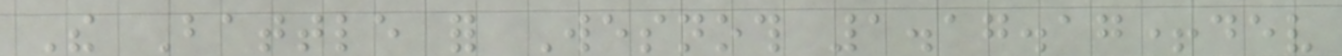The Battle for Wesnoth 1.17.17+dev
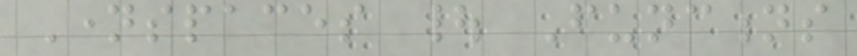Namespaces | Functions
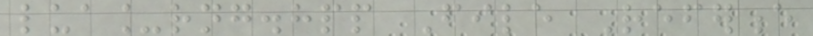lua_rng.hpp File Reference
